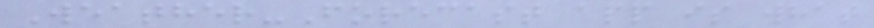Weather-Forecast app is what
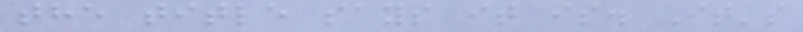the title says it is. It's
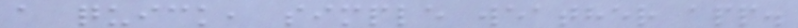a quick, simple weather app.
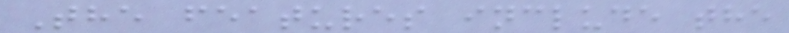The features include the
